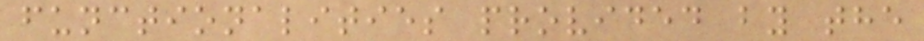functionalities provided by the
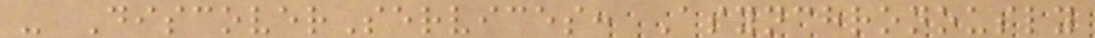- DiscoverServices: Asynchronously
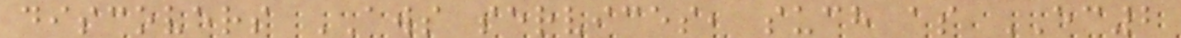discovers AWS services, such as EC2
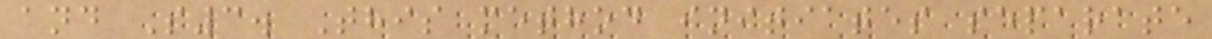and S3. This method initiates separate
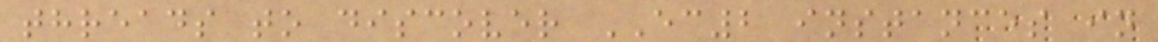threads to discover EC2 instances in
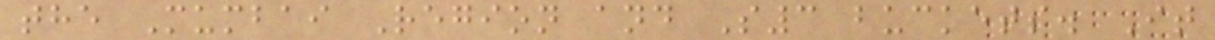the Mumbai Region and S3 buckets. It
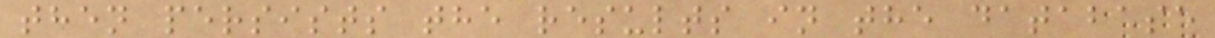then persists the results in the database
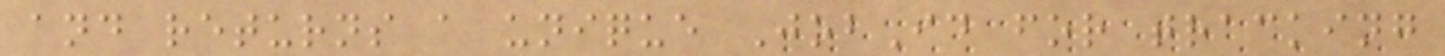and returns a unique JobId for tracking
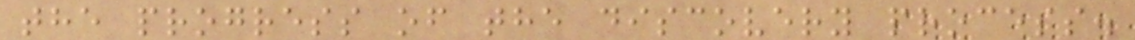the progress of the discovery process.
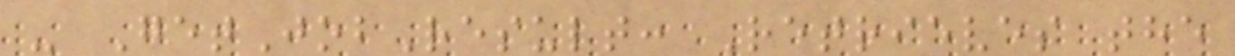- GetJobResult: Retrieves the
